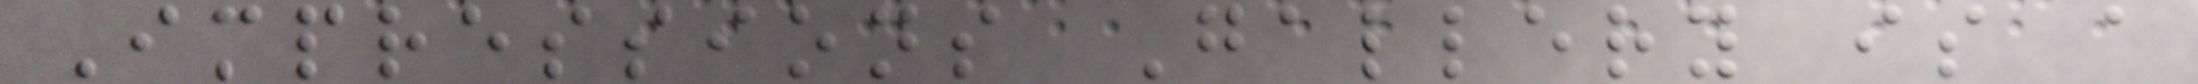Impressions Gallery is a
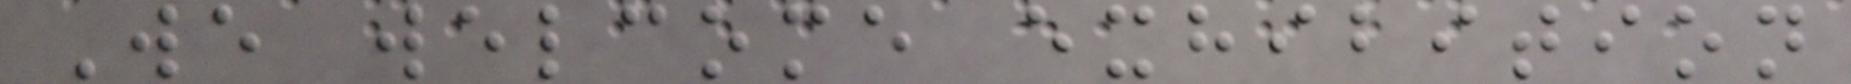We welcome exhibition
